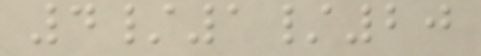4/1/20
